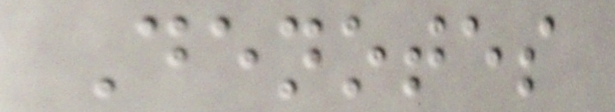Denotes
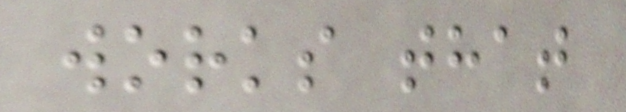works that
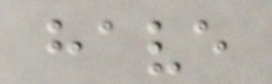have
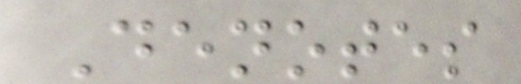Denotes
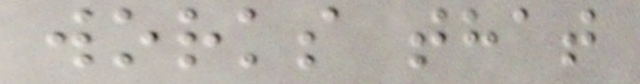works that
